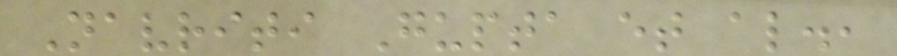Navriti Gupta et al.,
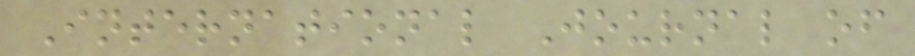International Journal of
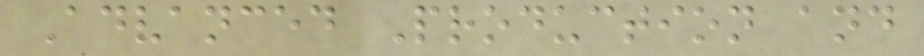Advanced Production and
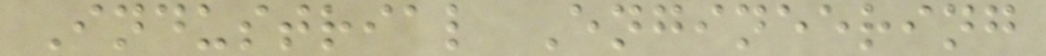Industrial Engineering
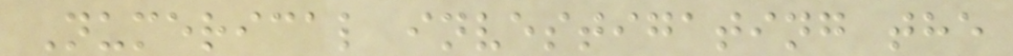Numerical investigating the
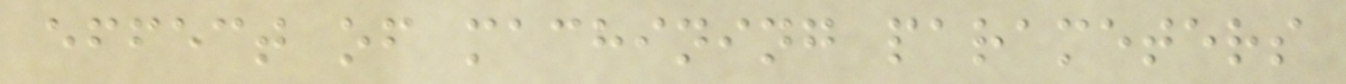effect of machining parameters
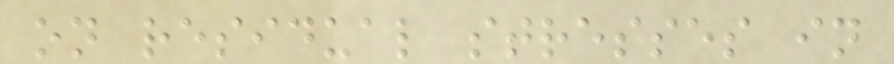on residual stresses in
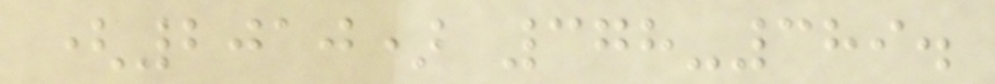(2010) 378-389.
